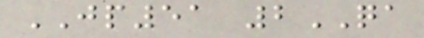JP51 2QA
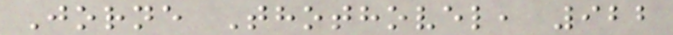Jorne Thothovel, 922
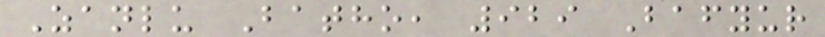Zanlu Batho, 929 Bafyur
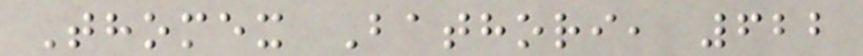Thomex Bathori, 622
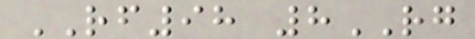RF98 8RG
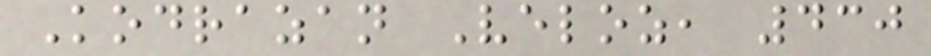Kodrazan Veloz, 430
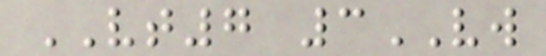VT7 3VW
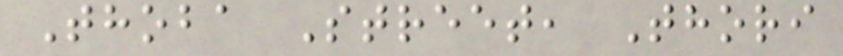Thoba Street, Thori
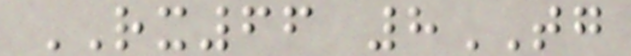RX66 8TG
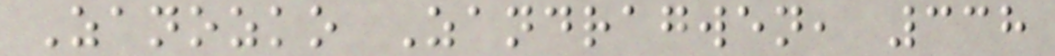Zanozko Zandragwen, 338
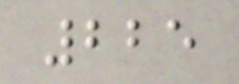225
